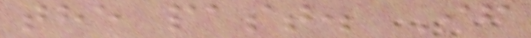the past. If
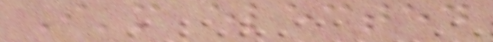I'm elected
